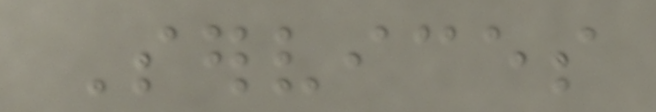Services
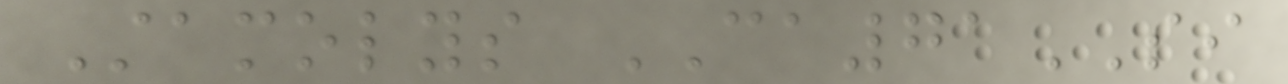Stamolys CA71SI
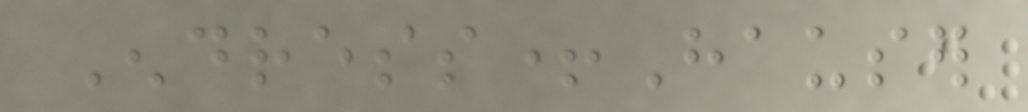Endress+Hauser
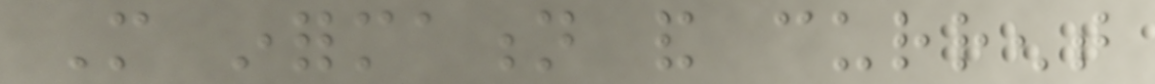More information and current
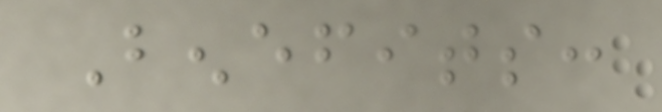Benefits:
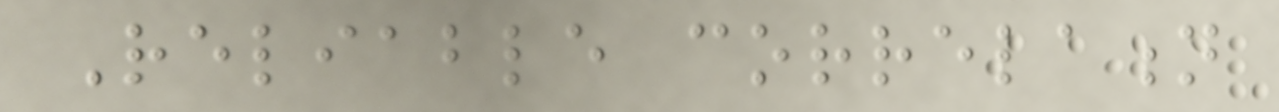Reliable correlation
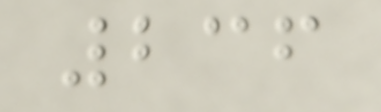236
